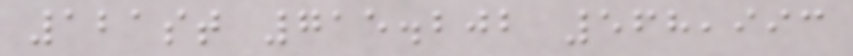121st 715.202 568,993
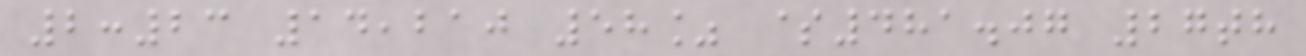2:23 14,210 58% $481.07 27th
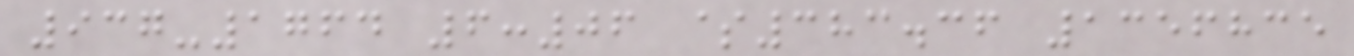937-1764 6:06 $383.36 1356835
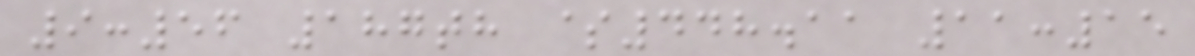9:56 187th $448.11 11:15
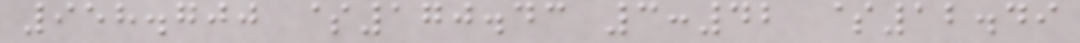958.700 $170.43 3:42 $12.49
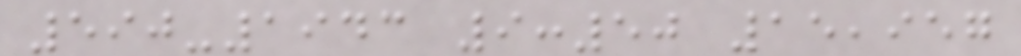590-1943 9:50 15,957
